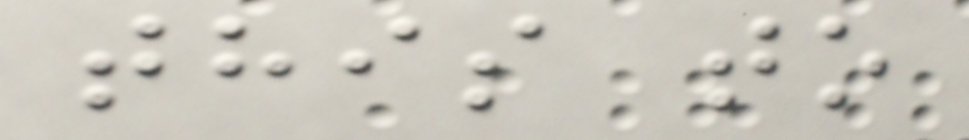this to
